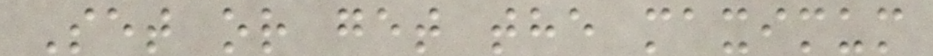Set or get the maximum
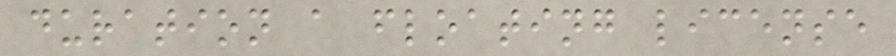duration a floating license
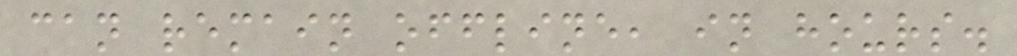can remain offline, in hours.
